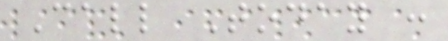Call Today :
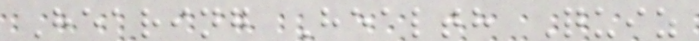Hearing Health Quiz
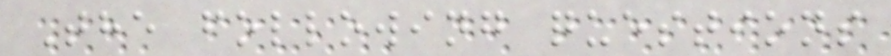The following questions
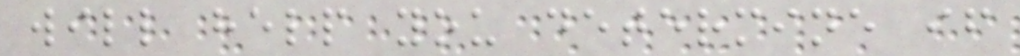will help you determine if
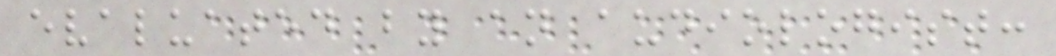evaluated by an audiologist:
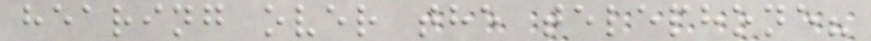hearing over the telephone?
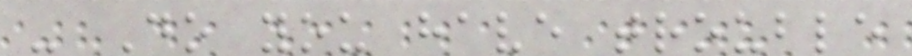- Do you have trouble
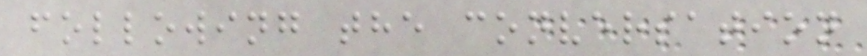following the conversation
